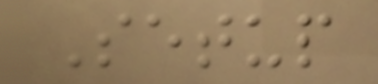Setup
